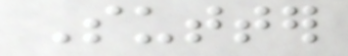Sutter
